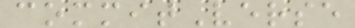commitVerse
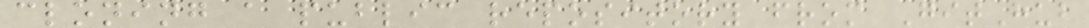cloning a public repository from GitHub
